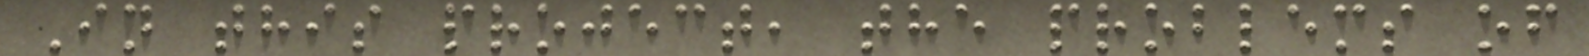In this project, the problems of
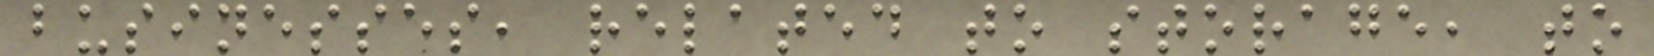businesses, related to storage, to
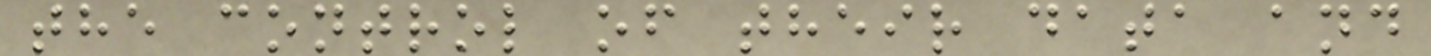the control of their data and
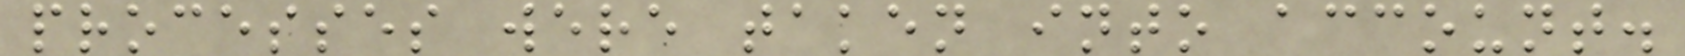processes were taken into account.
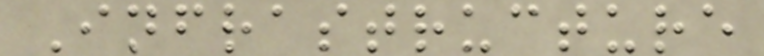Infrastructure
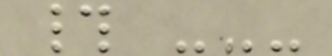# ---
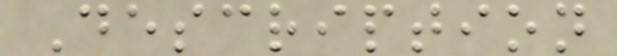Description
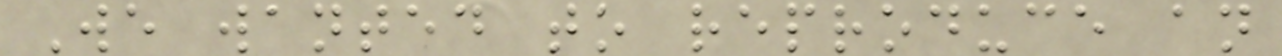We wanted to reproduce an
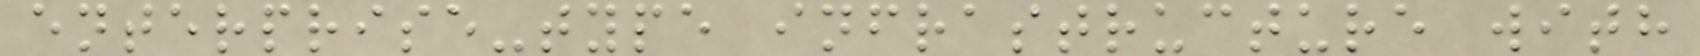enterprise-type infrastructure with
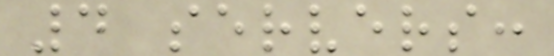4 servers:
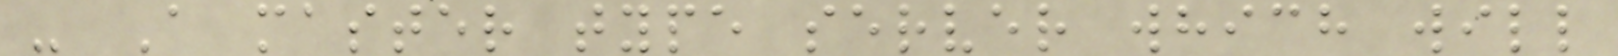- A master type server which will
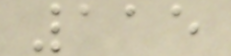115
